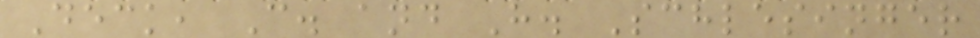Deck, C. and H. Schlesinger
